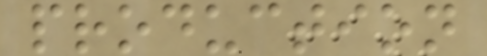production
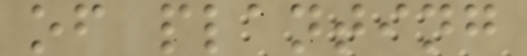of planting
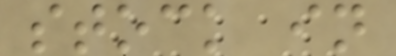stock in
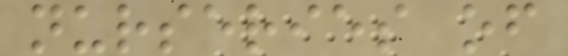nurseries of
